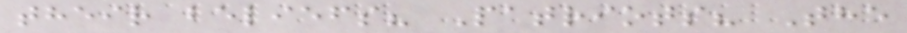their beliefs? Patriots? The
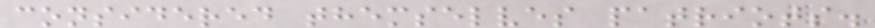considered themselves patriots.
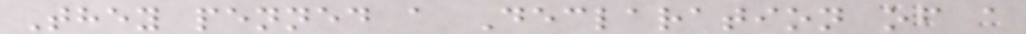They penned a Declaration of a
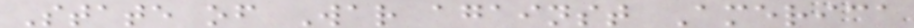State of War against America
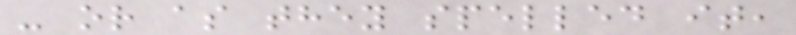- or as they spelled it,
